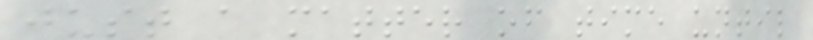just a matter of time until
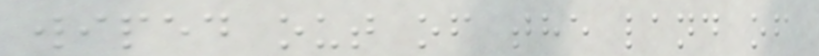wiped out of the land of
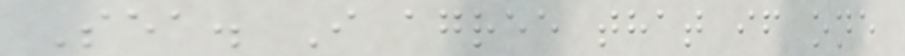Sea. I agree that if one
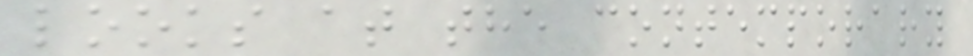looks at the contemporary
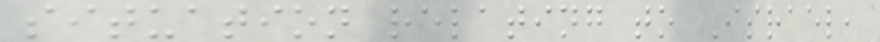situation relating to Israel,
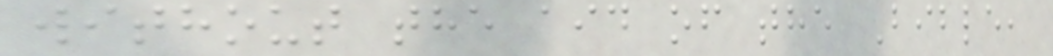without the aid of the Bible,
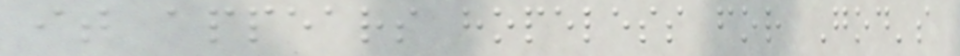it appears hopeless for God's
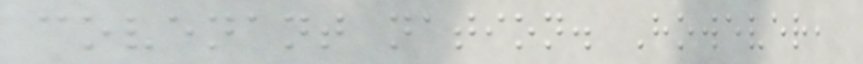covenant nation. However,
